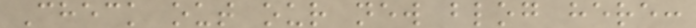Check out our new blog here:
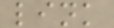link
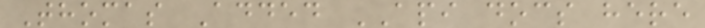Thomas Added API docs here
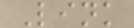Link
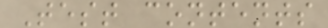Test contents
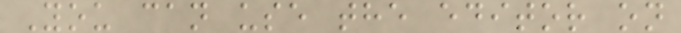You can use the editor on
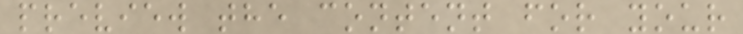preview the content for your
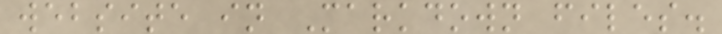website in Markdown files.
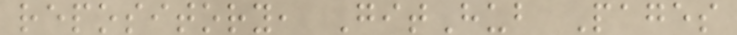repository, GitHub Pages
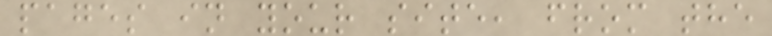pages in your site, from the
